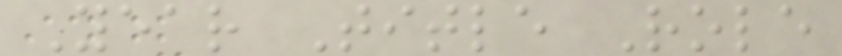Year Title Role
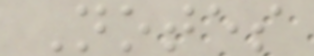Notes
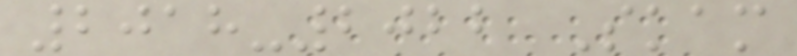2018-2022 Skam
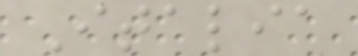Italia
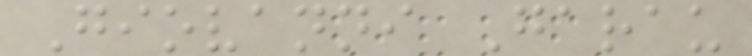Giovanni Garau
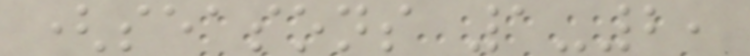(seasons 1-2,
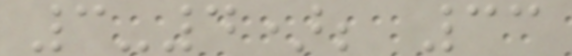3-4); 33
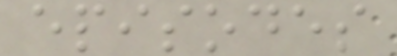episodes
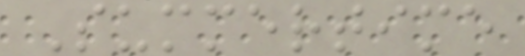Summertime
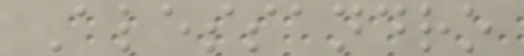Alessandro
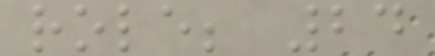role; 24
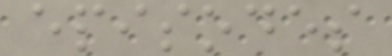episodes
